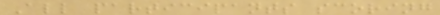All participants scoring
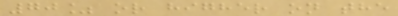70% or higher on the
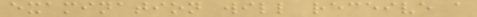examination will receive a
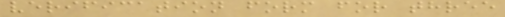verification form for three
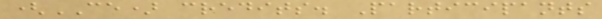(CE) credits. Participants
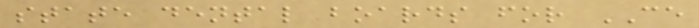state dental boards for CE
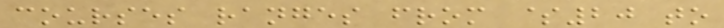courses ranges from $20 to
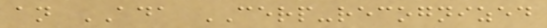an ADA CERP-recognized
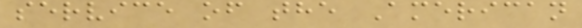service of the American
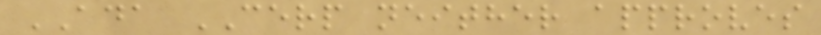ADA CERP neither approves
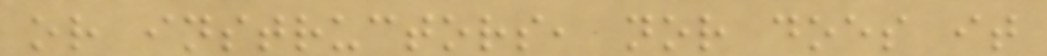or instructors, nor does it
